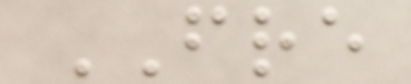FRE
